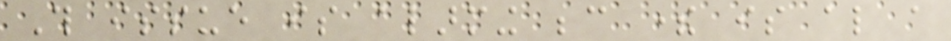This issue is alarming because there is also a
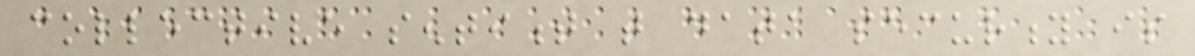collective sentiment that data security is
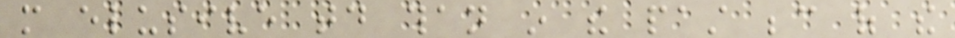more elusive today than in the past because of the
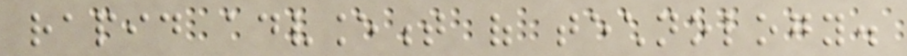rapid advancement of technology.
